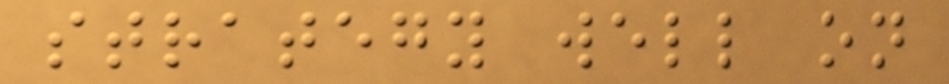strategy well on
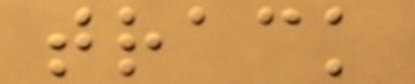track
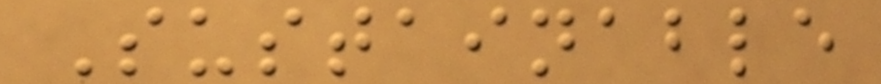Sustainable
